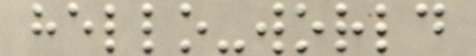hello-world
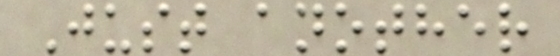Just another
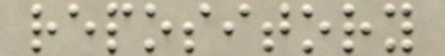repository
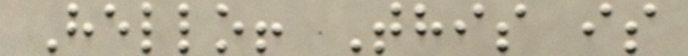Hello! This is
